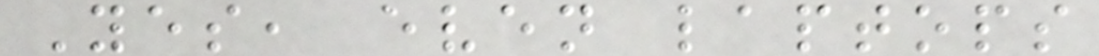Yes, even laptops
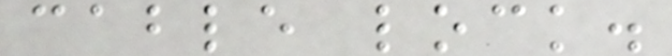cable lock.
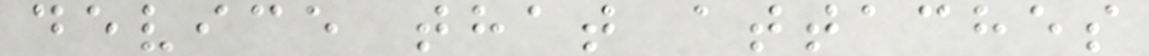device that attaches
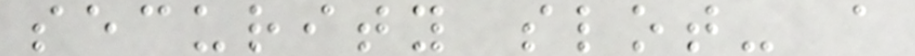security slot- a
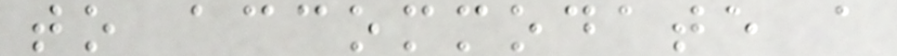to accommodate a
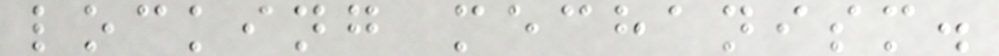locking mechanism.
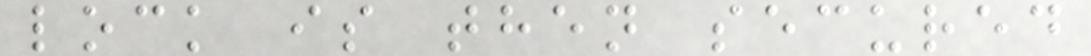lock is then secured
